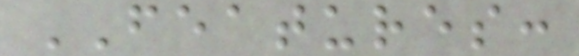FEATURES:
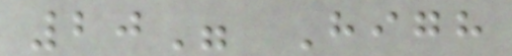20" High
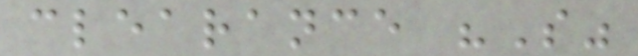clearance "S"
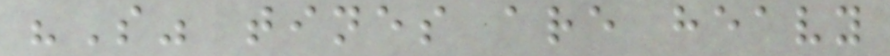"S" tines are heavy
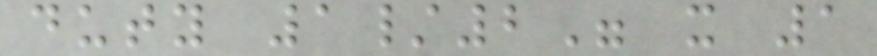duty 1/2" x 1
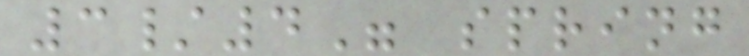3/4" spring
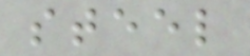steel
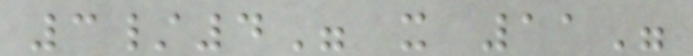3/4" x 11"
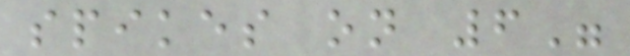spikes on 6"
